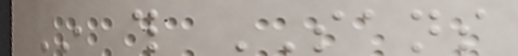In this SANS
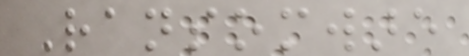Ransomware
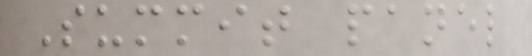Summit panel
